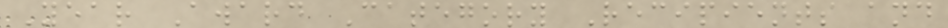Year Award Category Recipients and
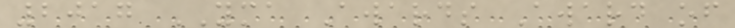2017 YMA Awards Award of
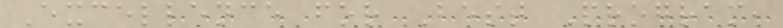Excellence for Best Program,
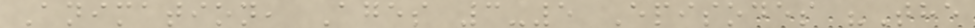Animation, Ages 3-5 Episodes "The
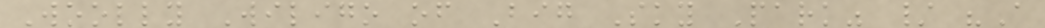Woolly Wiligo of Big Sky Park" / "A
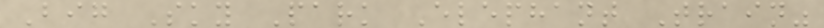Big Sky Park Elephant Train"
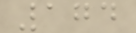174
